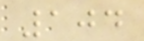104
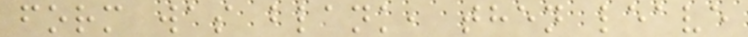form was blank, then leave
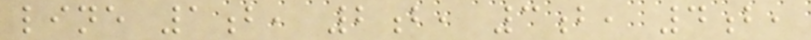line 1b, 2b, 3b, 4b,
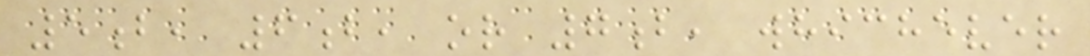5b, 6b, or 7b, whichever
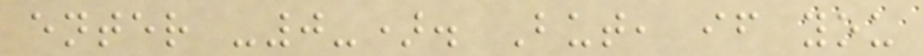enter -0-). But, if you
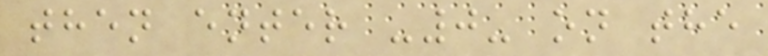then enter -0- on the
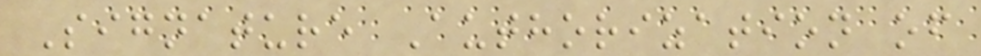Signature Authorization of
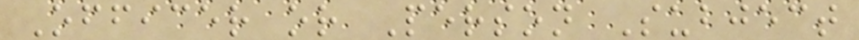Officer or Person Subject
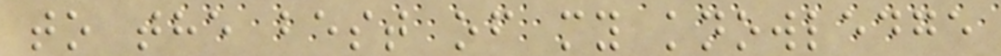to the best of my knowledge
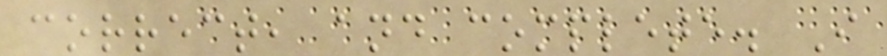correct, and complete. I
